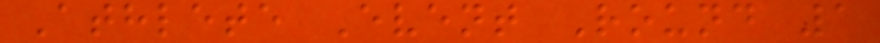Athlete Event Round 1
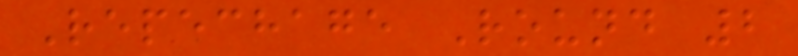Repechage Round 2
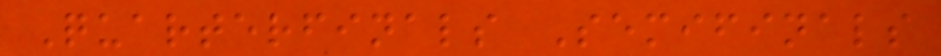Quarterfinals Semifinals
